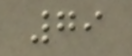79
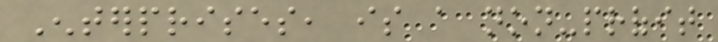Enterprises, is a non-profit
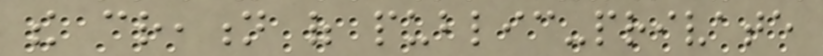the creation of public-private
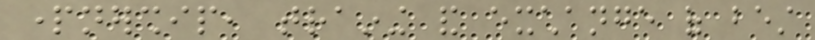partnership, training and exchange of best
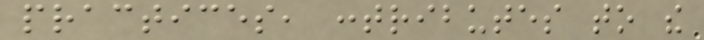practices, contributes to the
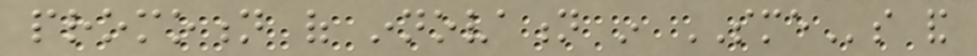promotion of innovation in SMEs and
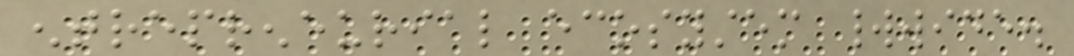entrepreneurial ecosystem worldwide.
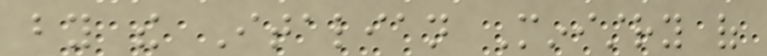by the Italian Ministry of
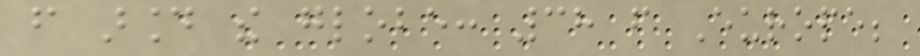from around the globe: 38 from Europe;
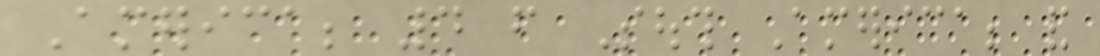America; 4 from South America; and
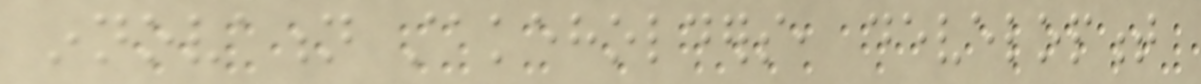innovation stakeholders, development
